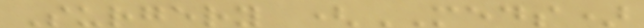Surgery (MEDS)
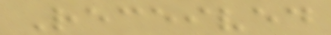Received
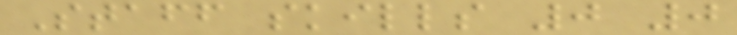Staff skills 0 0
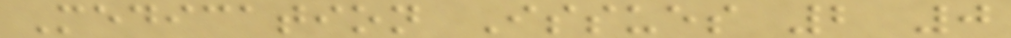Medication Issues 2 0
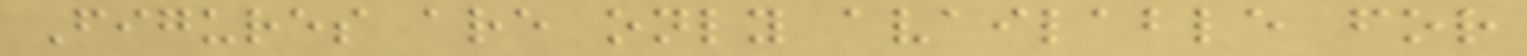Figures are only available for
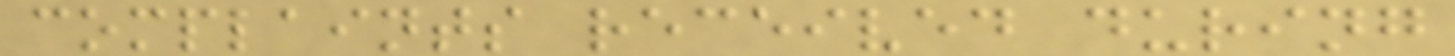complaints received during
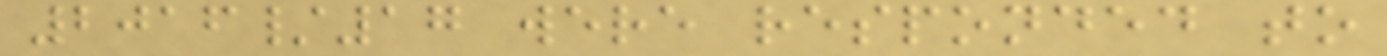2016/17 were responded to
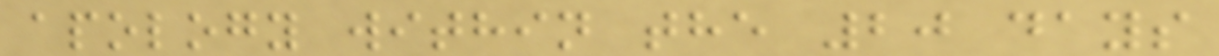apology within the 20 days
